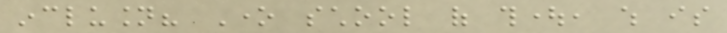inclusion? One school of thought, which is
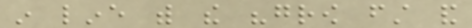in line with the "grow first and
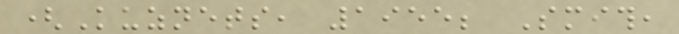(Kuznets, 1955; Smith,
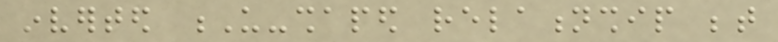inverted U-shaped relationship between
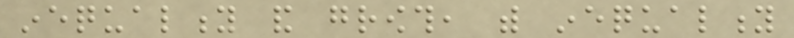inequality and growth, with inequality
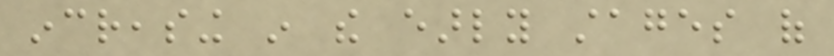increasing in the early stages of
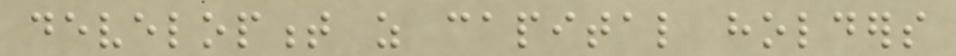development as capital holders
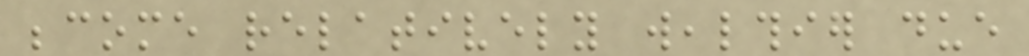become relatively wealthier due
